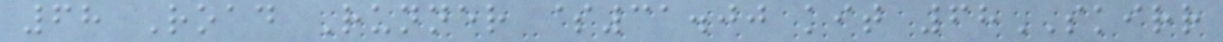68 Road Runner $31.00 kit 68SKIRR
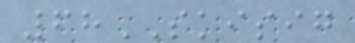68SKISIG
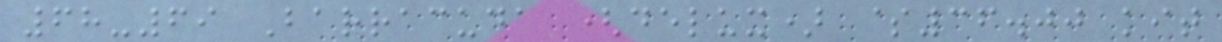68-69 Barracuda (delux) $36.00 kit
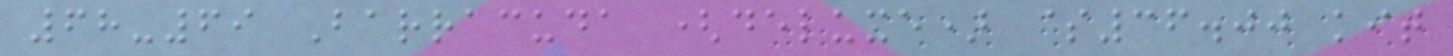68-69 Barracuda (deluxe) $36.00 kit
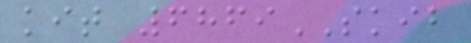kit 6869SKIB
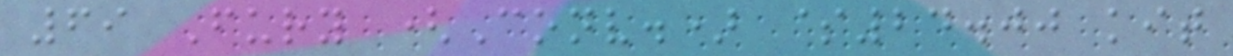69 Fury (Conv.) $24.00 kit
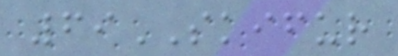69SKIFUR
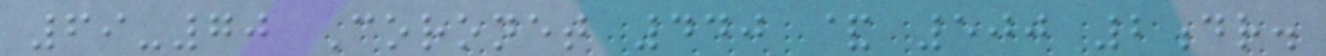69-70 Coronet 440 & 500 2dr.
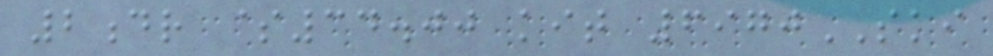2dr $34.00 kit 6970SKI
